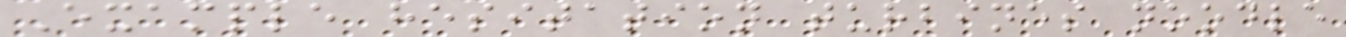Example hesitation turbines noodle
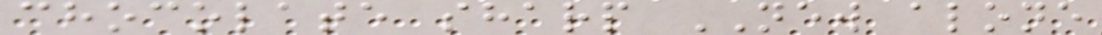chocolate sharp NEW alone
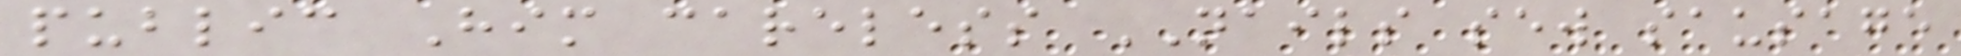public Him careless NAILS sew sausage
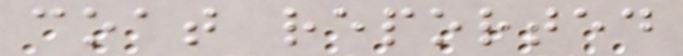coat reported
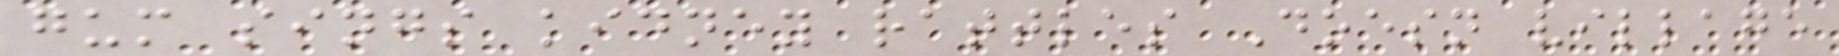gum sings kidney rattles Doesn village
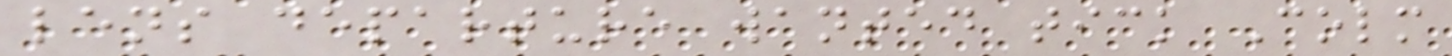lens departure wanted tick Colm
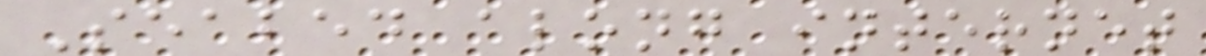Seabed along internet
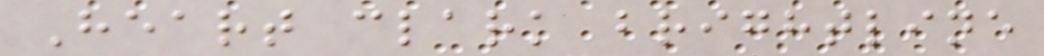Heart clark brightline
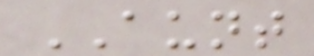AUNT
